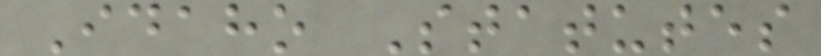Idaho Statutes
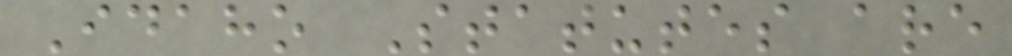Idaho Statutes are
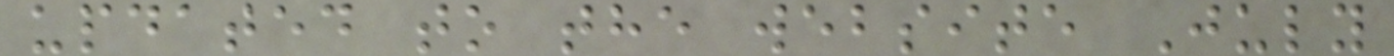updated to the website July
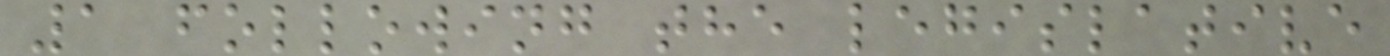1 following the legislative
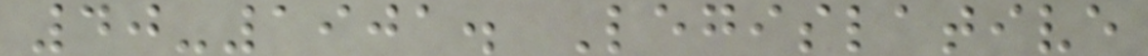40-1901. Legislative
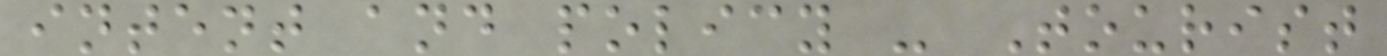intent and policy - Tourist
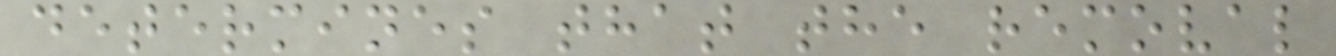determines that the removal
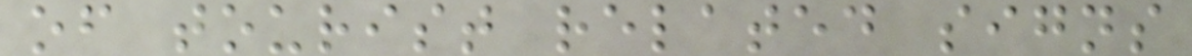of tourist related signs
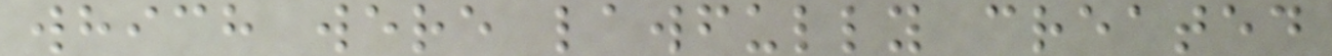which were lawfully created
